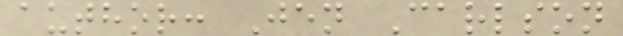author: Jen Carlson
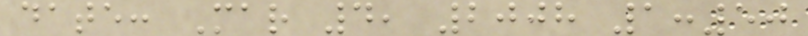date: Mar 4, 2008 1:50
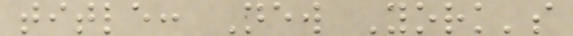title: New York's
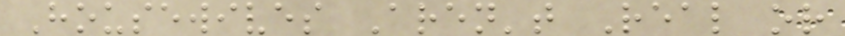Housewives Aren't Real or
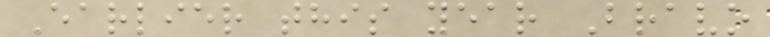Earlier this year Bravo
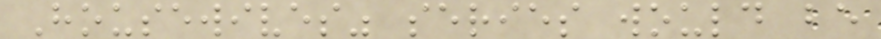Housewives" series would be
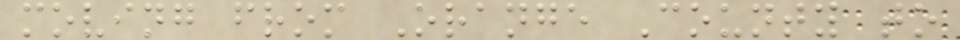moving from Orange County to
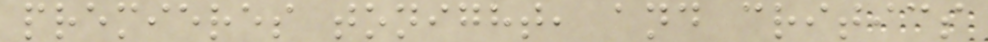premieres tonight, and critics
